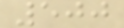500
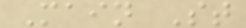Main St
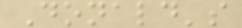Donald's
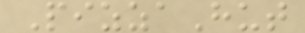PizzaHut
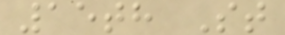15th St
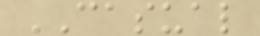CASUAL
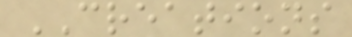CREATIONS
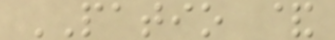PATIO &
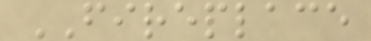FIREPLACE
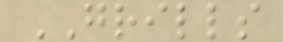GRILLS
